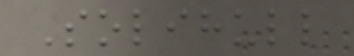Solihull
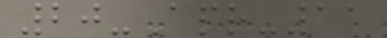20-Apr-11
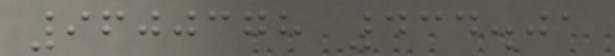9600378 434.01
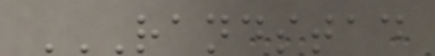RANDSTAD
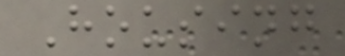Housing
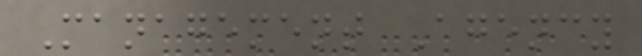Management Agency
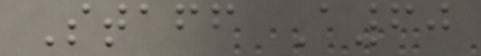Staff A60
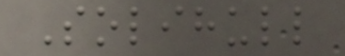Solihull
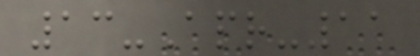13-Apr-11
